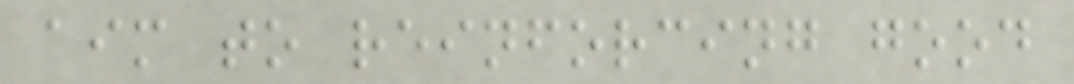aim to reinforcing good
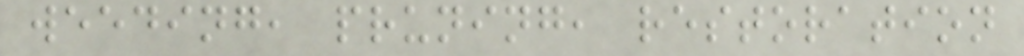weeding, pruning, restoration
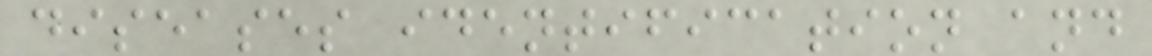diseases identification and
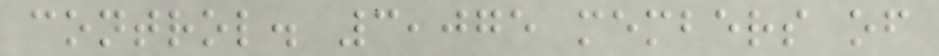control. 3,075 members of
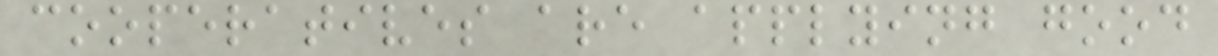cooperatives are applying good
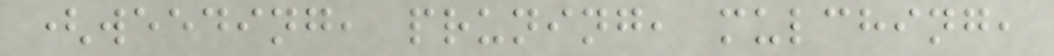(weeding, pruning, mulching,
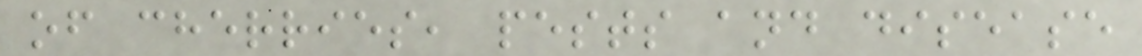of cherries, pests and disease
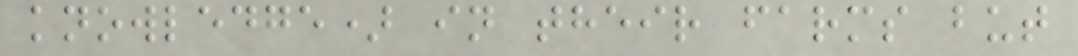knowledge) in their farms but
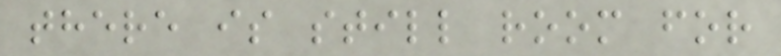there is still room for
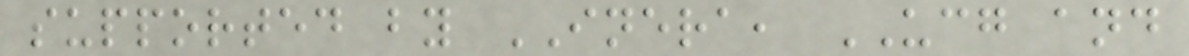supported by INERA, UCG and
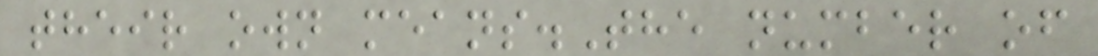their own means.The number of
